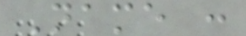Name :
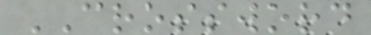CROSSWORD
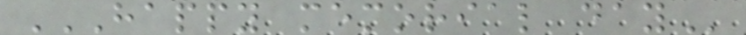HAPPY MEMORIAL DAY
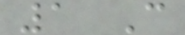1 C
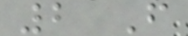2 F
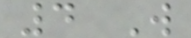4 W
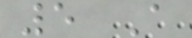5 A
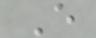E
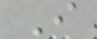I
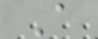A
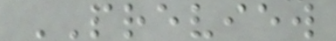PREVIEW
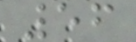56
